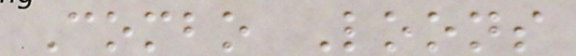Combo Loons
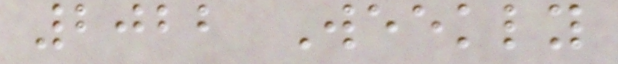2022 Weekly
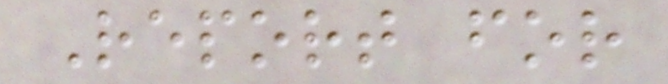Report for
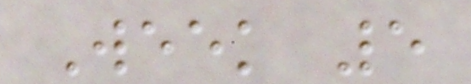Week 5
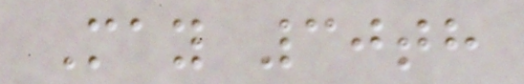May 30th
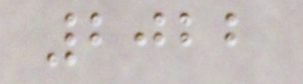2022
